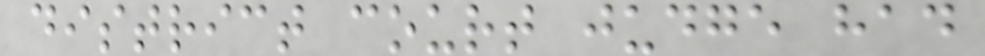district court judge had
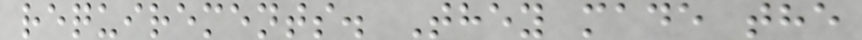requirements. They made the
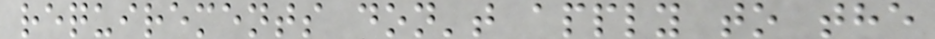requirements don't apply to the
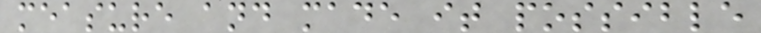measure and made it possible
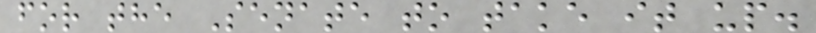for the Senate to take it up.
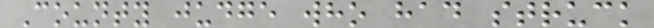County judge who had struck
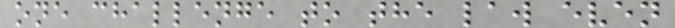one challenge to the law even
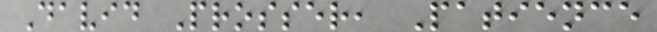David Prosser, Patience
